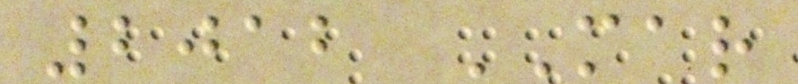2012 MAR
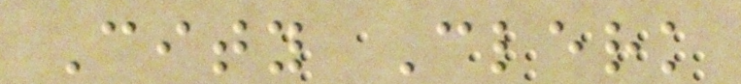City Clerk
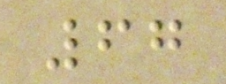67
